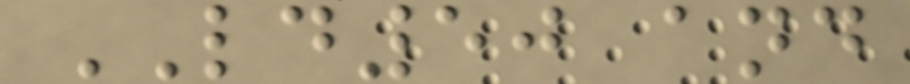LD50 and
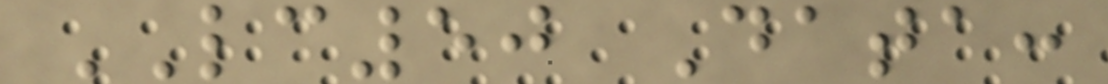LC50 Data:
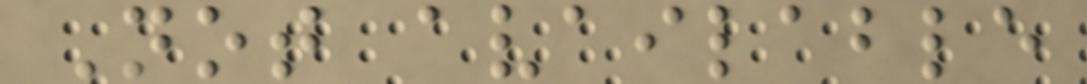Not available
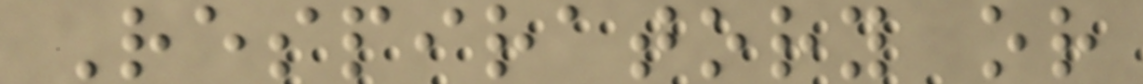Respiratory or
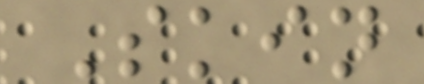Skin
